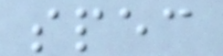spec
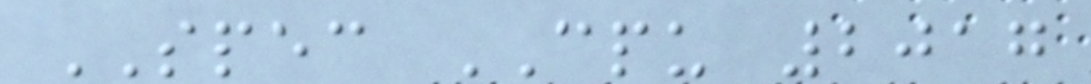SPEC CPU 2017
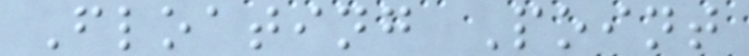Floating Point
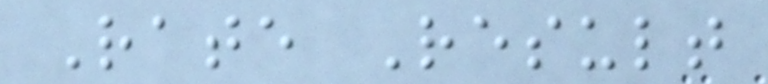Rate Result
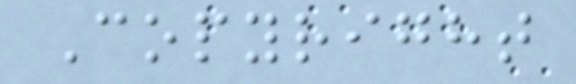Copyright
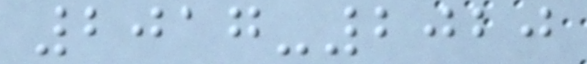2017-2020
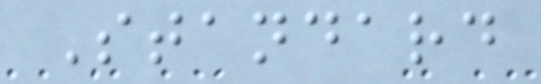Standard
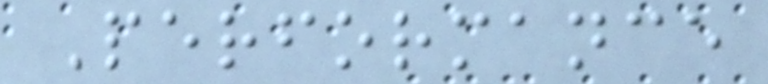Performance
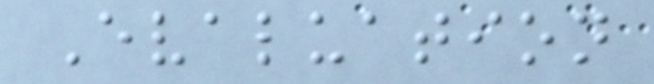Evaluation
